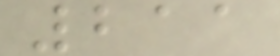211
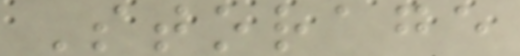Storage
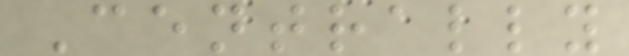Centrally
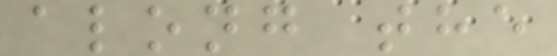along the
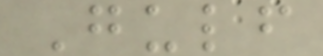Gulf
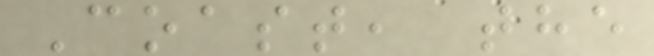Coast, the
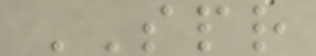SPR
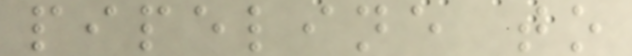pipeline to
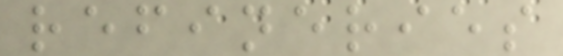refineries
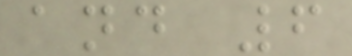and 6
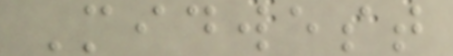Midwest
